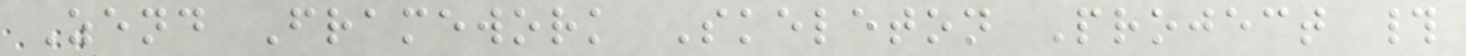Zend Framework Skeleton Project #
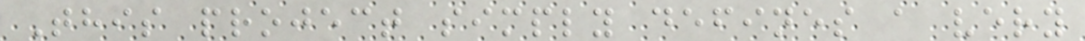This project simply defines a very
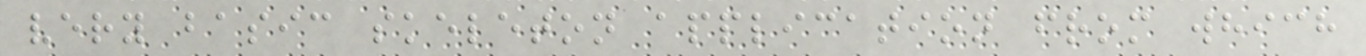very basic skeleton application from which
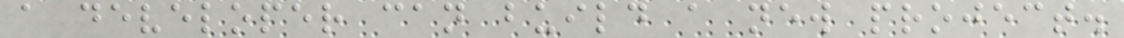a developer can build a new project.
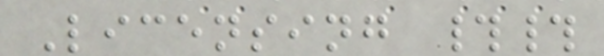Licensing ##
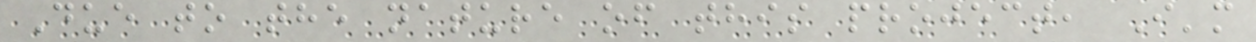Due to the nature of this project, I'm
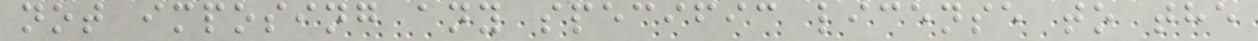not imposing any specific license to the
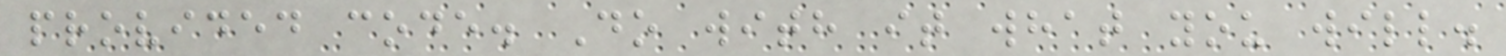provided code. Do with it what you will.
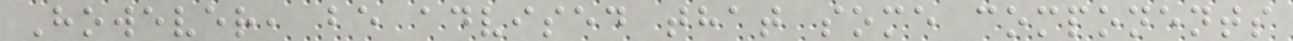However, be advised that some components
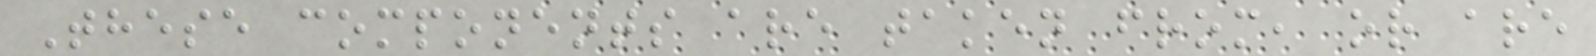These components are taken from, or are
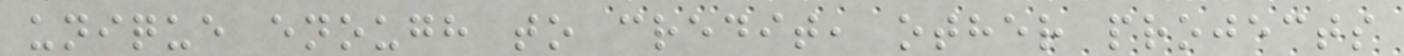unique enough to credit, other projects
